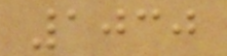1030
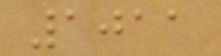1011
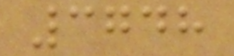3748
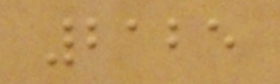2125
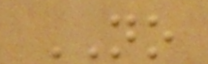NO
